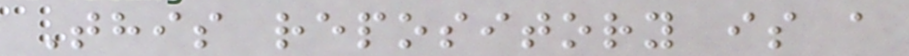This repository is a
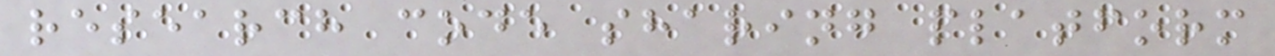research code sharing platform
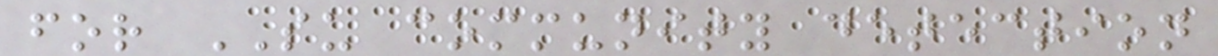for SU community detection
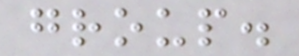group.
